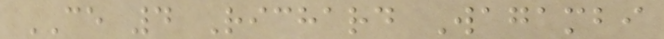CE 4 Richard Wagambi
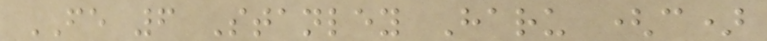FE 6 Stanley Haru (c)
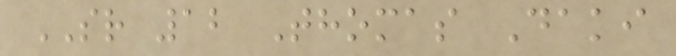SR 12 Thomas Daki
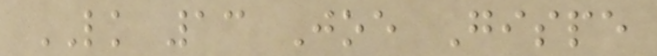LK 13 Joe Gispe
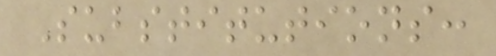Substitutions:
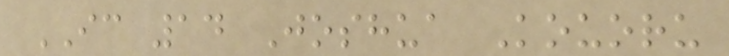IC 14 Joshua Kouoru
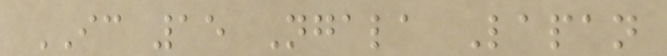IC 15 Ngala Lapan
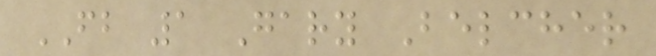FB 1 Gary Belcher
